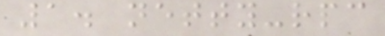1. netty-rpc
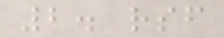2. rsf
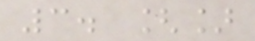3. []
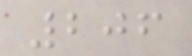206
